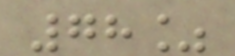78%
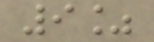9%
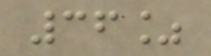36%
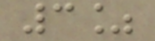3%
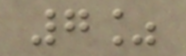7%
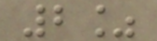2%
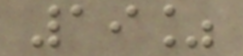19%
